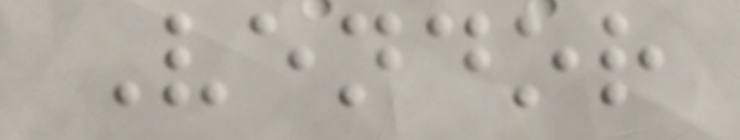Vendor
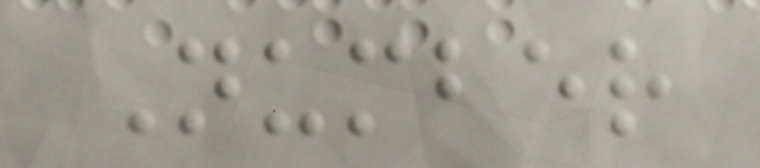Number
